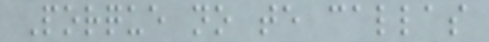Porque no te callas
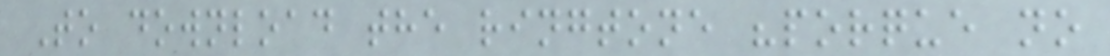To download the ringtone "porque no
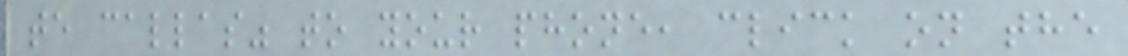te callas" to your phone, click on the
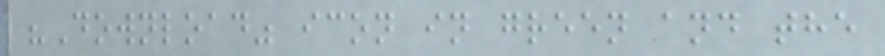"Download" icon in green and the
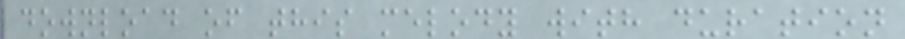download of this melody with duration
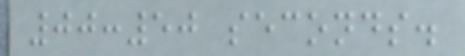00:50 seconds.
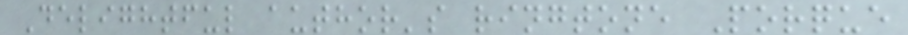Delightful author's ringtone Porque
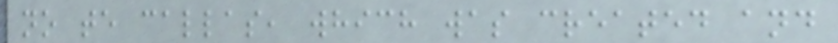no te callas, which was created and
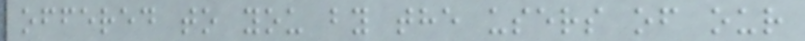offered to you by the users of our
